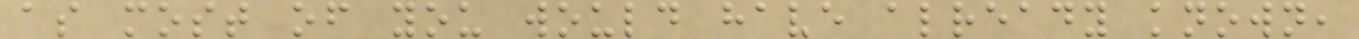as most of you would have already known,
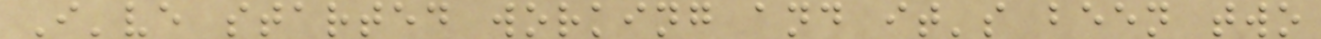I've started working and it's been two
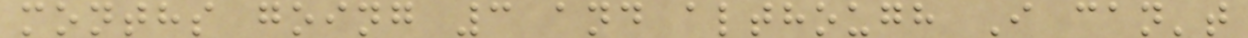months going 3 and although I can't
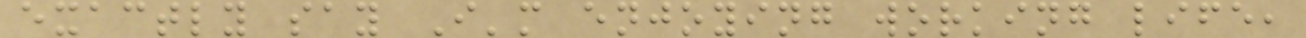exactly say I'm enjoying working life,
